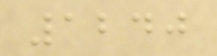1240
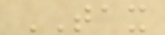TAX
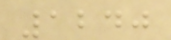1240
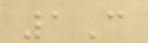1C
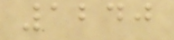1240
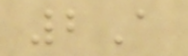2A
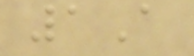1A
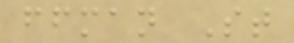ffman St
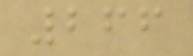266
